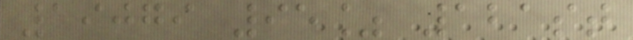19079 95% 121st
